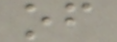of
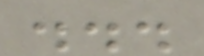...
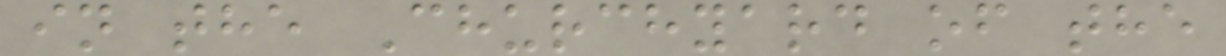in the Churchyard of the
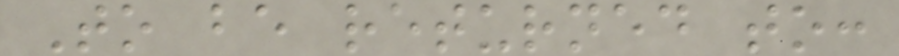To be returned to:
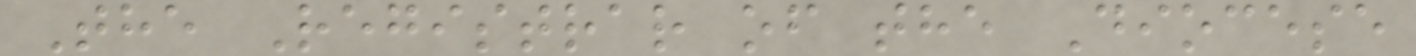The Registrar of the Diocese
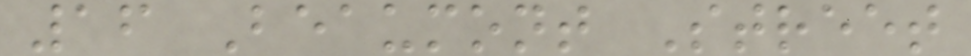16 Beaumont Street
